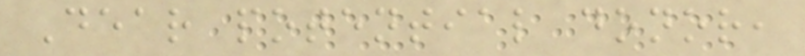Dear potential donor,
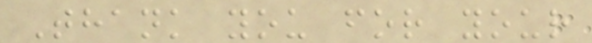Thank you for your
